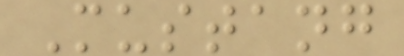Mustang
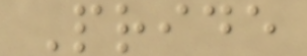Pride
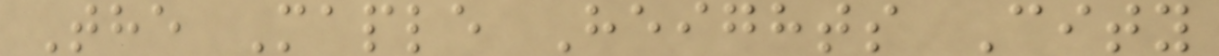The Maple Heights City
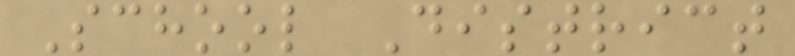School District
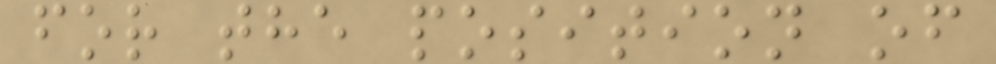for the position of
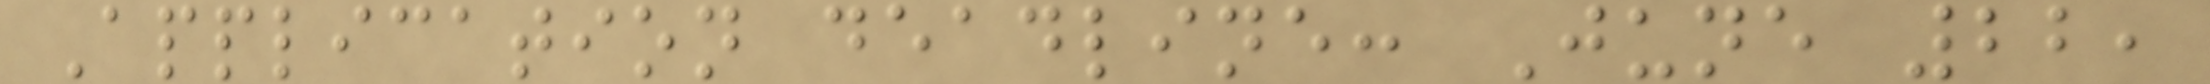Application deadline: June 22,
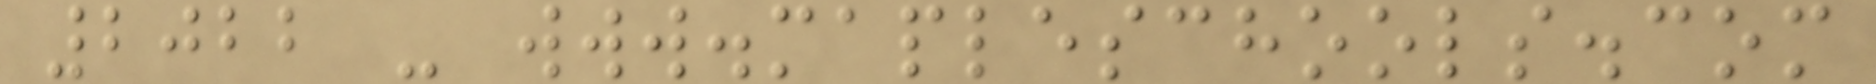2022 - www.mapleschools.com
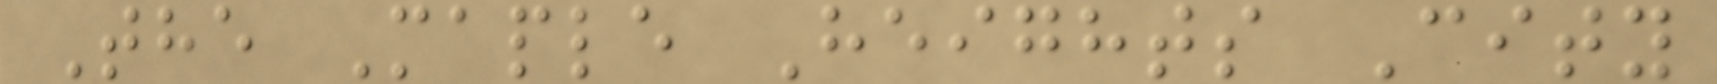The Maple Heights City
